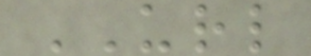URL
